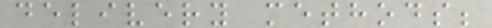delivery methods;
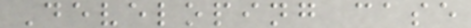Developing case
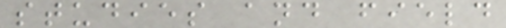studies and field
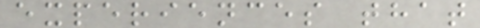experiences that
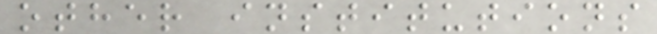other institutions
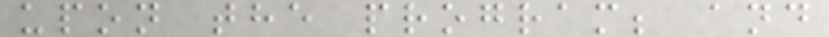upon the program; and
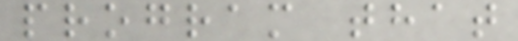program that
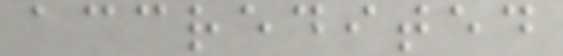accredited
